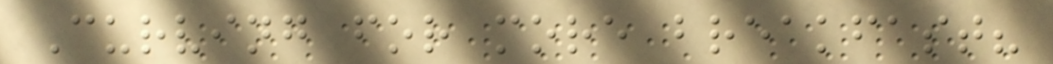Curving for more breakfast?
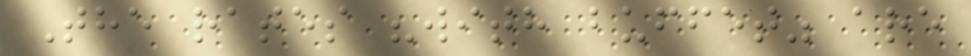The rates "with buffet" are
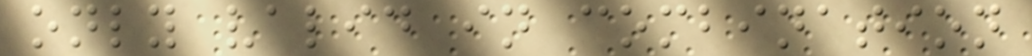only valid in combination
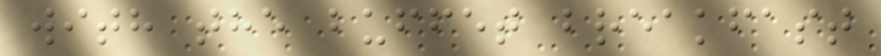with the buffet breakfast
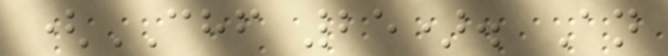(CHF 25). An
